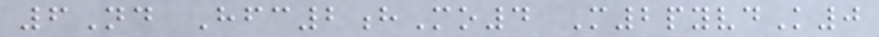6Nd Hfc2hMo4 M2pyvdK0
